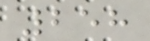258
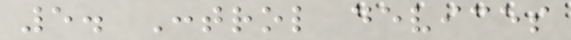5. Control devices
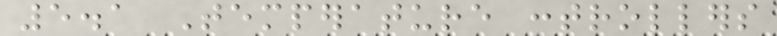5.1 Temperature controllers
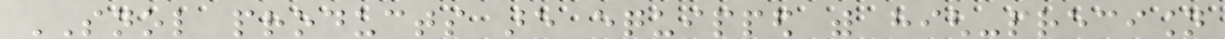SNOL products are equipped with high-precision
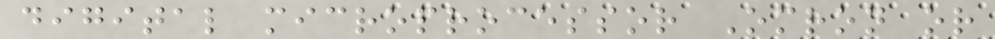digital microprocessor Omron or
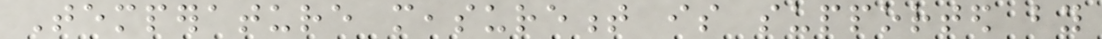Temperature measurement is supported by
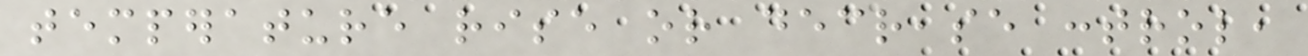temperature rise or decrease control,
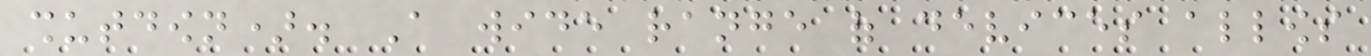shutdown). A wide range of devices allows
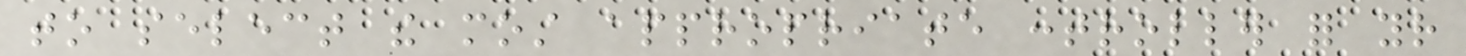to select the most appropriate controller for your
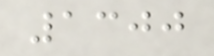1300
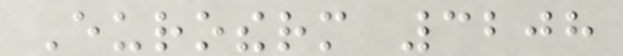Eurotherm 3208
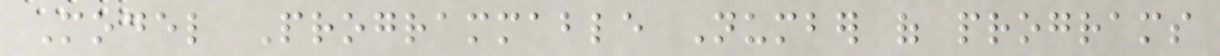Model Programmable Number of programs
